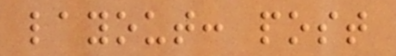layout: post
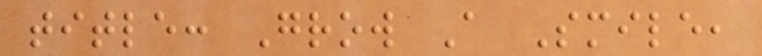title: Grow A Smile,
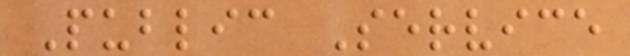Public Service
